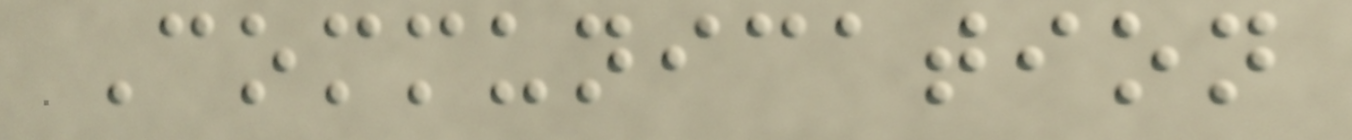Communication
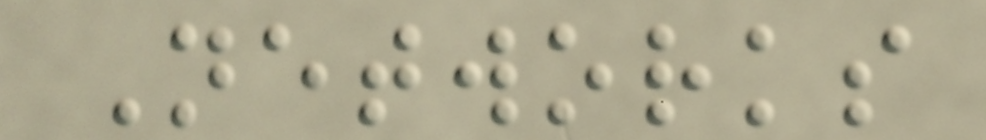Networks
